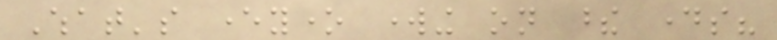What's everyone working on these days?
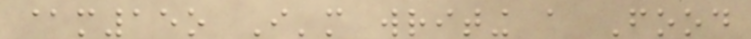@m15o I'm writing a Food
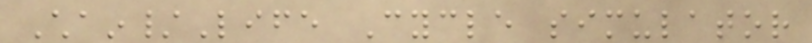Chain/Life Cycle simulator
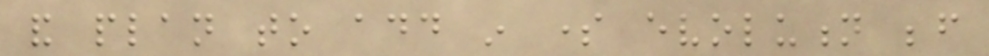and plan to add in some evolution before
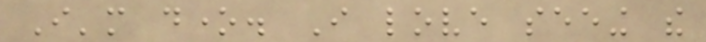I'm done. I love seeing the
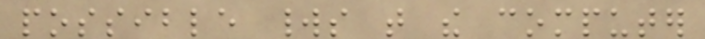possible worlds that the computer
